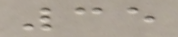35
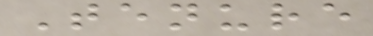Tenure
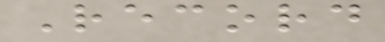Record
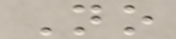No
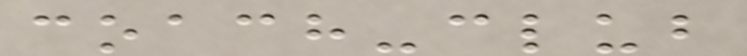coach-club
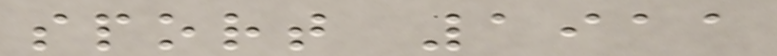sport 1911
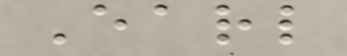Earl
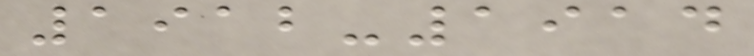1912-1914
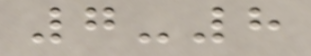7-8
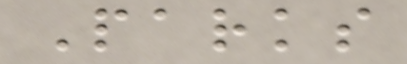Parks
